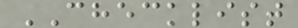CHECKLIST
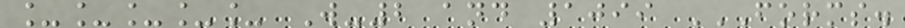_____ W-2 and 1099 FORMS.
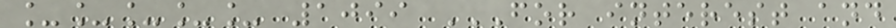_____ 1099 FOR INTEREST AND
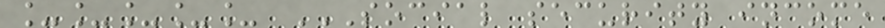_____ SOCIAL SECURITY INCOME
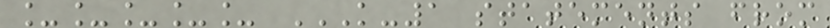_____ K-1 STATEMENTS FROM
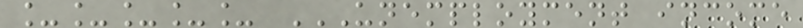_____ UNEMPLOYMENT INCOME
